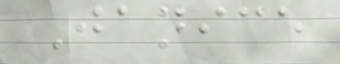Janice
